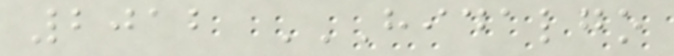2012 HIDALGO
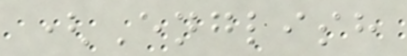(English
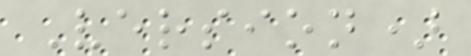Version)
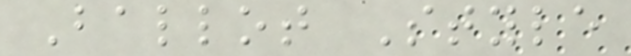Ballot Style
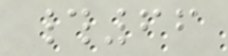#66
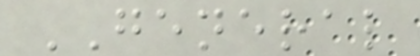GENERAL
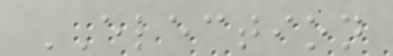ELECTION
